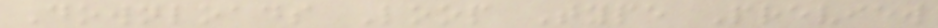Downloads Loop Type Preview
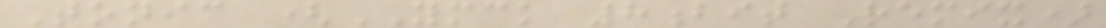Tonic (YMCK 8bit Remix)
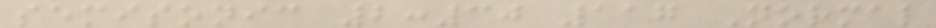semisonic 2:30 117 Normal
